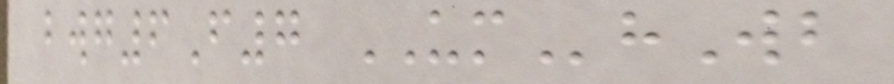bwg6F7 UMhWb
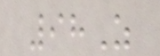98Z
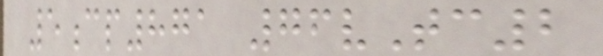5cp871 76vTc2
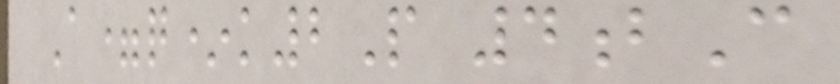A=q*k2P 4bC
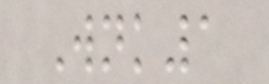Wnk1
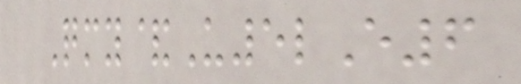Qmy&U5lE6
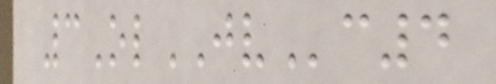3OlJVc4
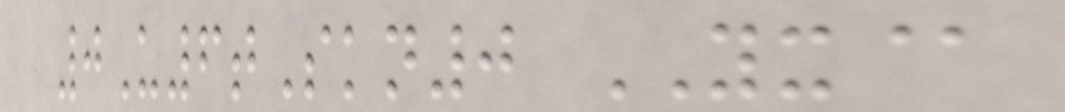0U6tSkn0 YX@
